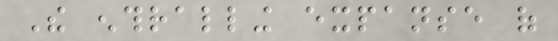The enthralling expanse of
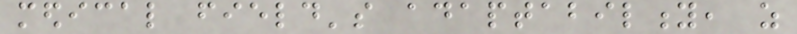medical field's adaptability, as
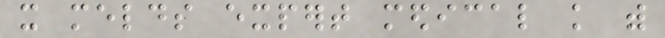it melds expert medical knowledge with
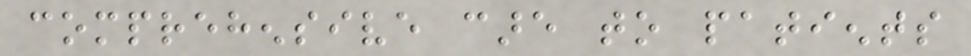comprehensive care to patients
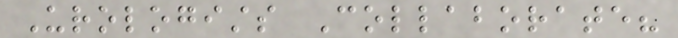Urologists Collaborate?
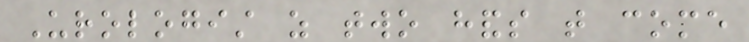Urologist as two hands that come
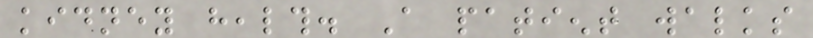kidney health. A patient walks
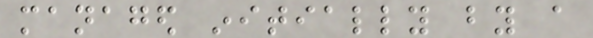managed initially by a
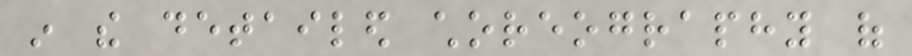in the detailed choreography of
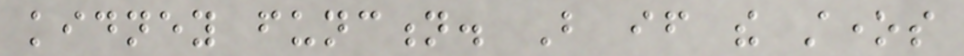kidney function. But if the stones
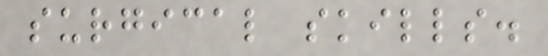surgical skills.
